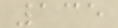135
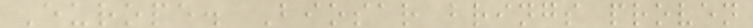Europe. Biosar brings proven
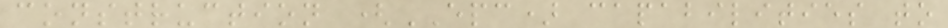construction (EPC) capabilities to
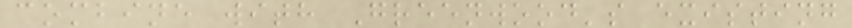combine with Greenwood's existing
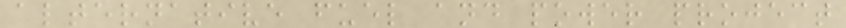alternative fuel and power project
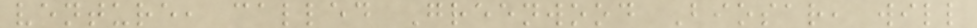venture, called Greenwood Biosar, will
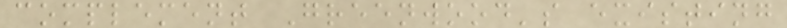complement Greenwood's existing
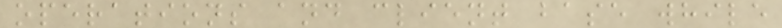operations and client base while
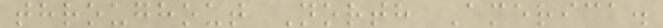throughout North America.
